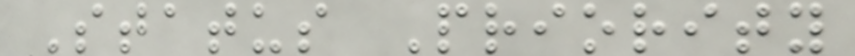Status Priority
